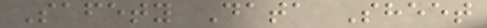Safety Data Sheet
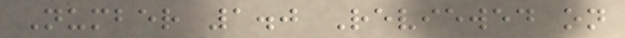Number 1.0 Reviewed on
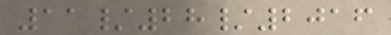11/28/2016
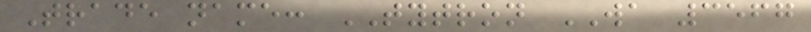Trade name: TYTRON WA 3567
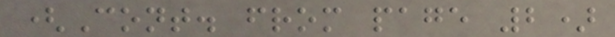(Cont. from page 2)
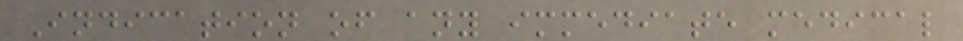Indication of any immediate medical
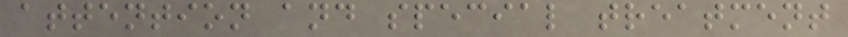attention and special treatment
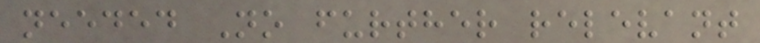needed No further relevant
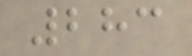283
